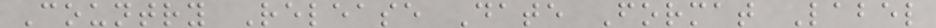Country Release Date Format Label
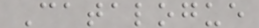Catalogue
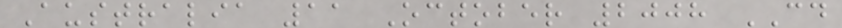Australia 11 October 2008 CD
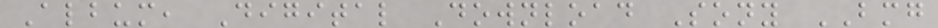Album, Digital Download Sony BMG
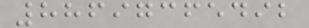88697365492
